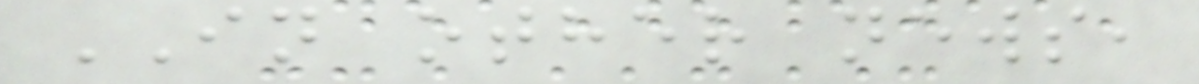IN other news,
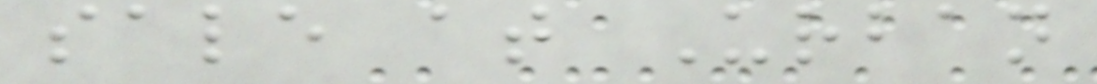sale at Urban
